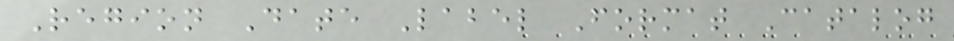Region Date Label Format Catalog
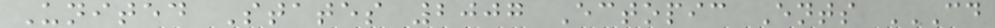United States 2007 Ectopic Ents CD
